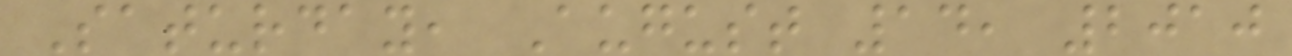Saturday, August 14, 2010
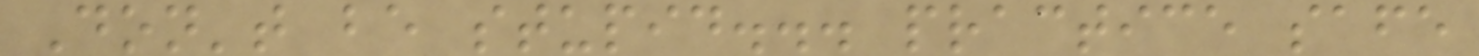Don't be stupid... practice safe
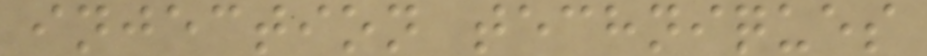injection techniques
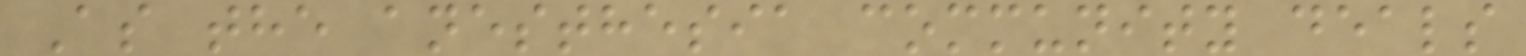As the anesthesia community deals
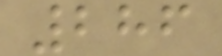286
